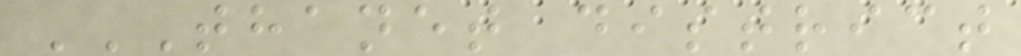THANET DISTRICT
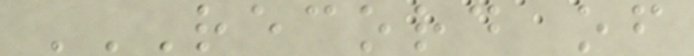RECORD OF
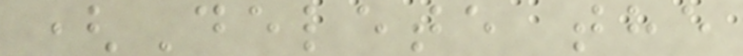(Delete the
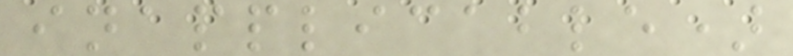inapplicable)
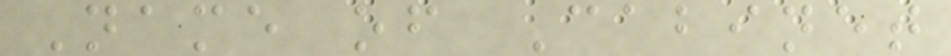Name of Cabinet
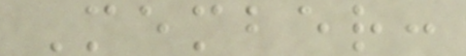Member:
